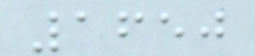1650
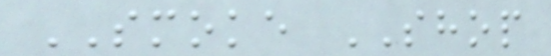SMOKE SHOP
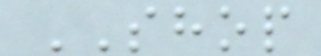SHOP
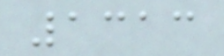1313
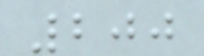200
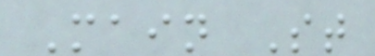Main St
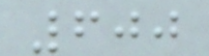600
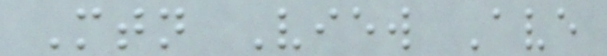Mtn View Ave
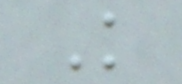K
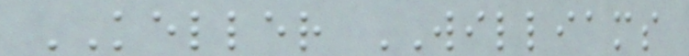KELLER WILLIAMS
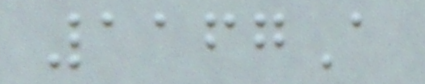1167A
